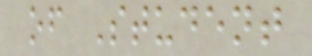of Student
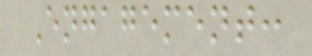Engagement:
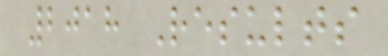2018 Results
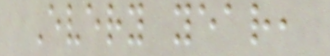Every year,
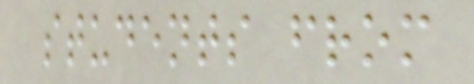students from
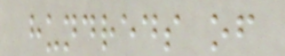hundreds of
